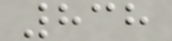838
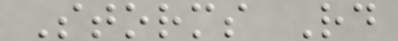Storms Rd
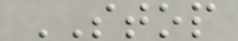STOP
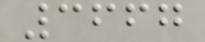3667
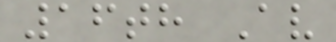16th Av
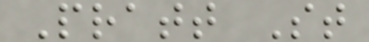Pratt St
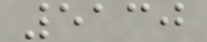5130
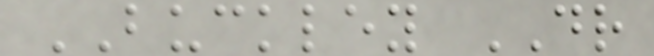BUCKLEY DR
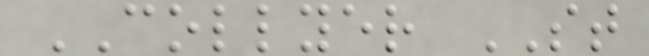COLLYER ST
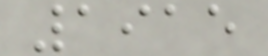1915
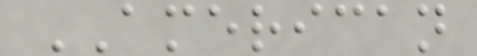AMERICAN
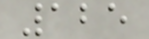125
